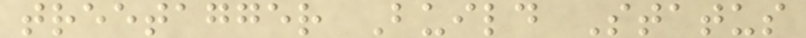treetagger Build Status
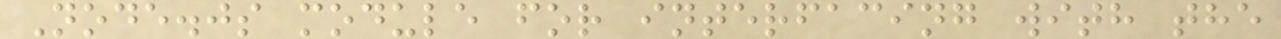Node.js module for interfacing with the
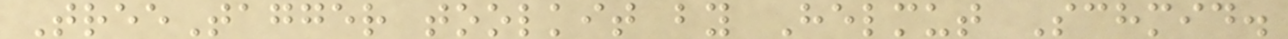TreeTagger toolkit by Helmut Schmid.
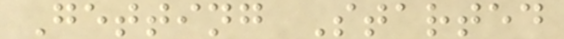Getting Started
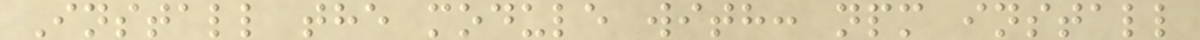Install the module with: npm install
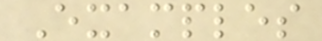Examples
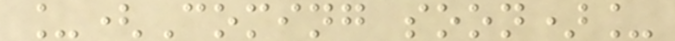_(Coming soon)_
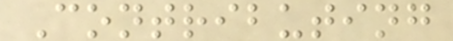Contributing
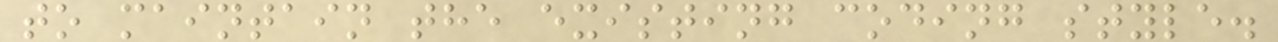to maintain the existing coding style.
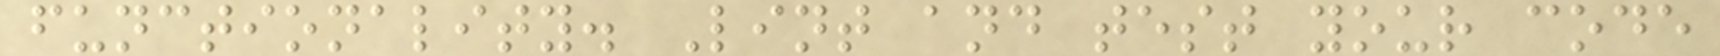functionality. Lint and test your code
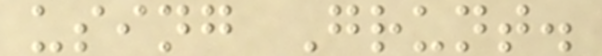using Grunt.
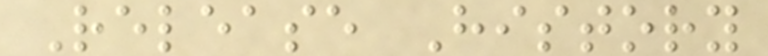Release History
